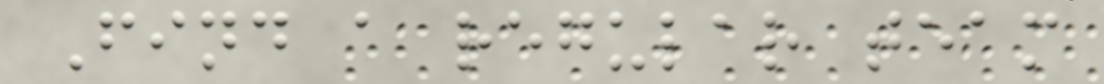Find a regular team
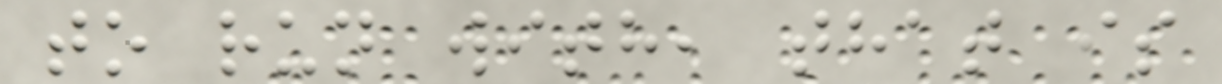to run with, that is
